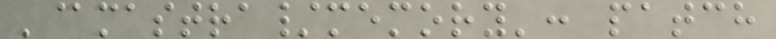'@mastra/memory': patch
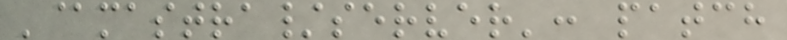'@mastra/server': patch
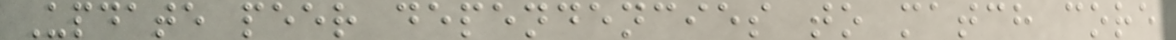Update peer dependencies to match core
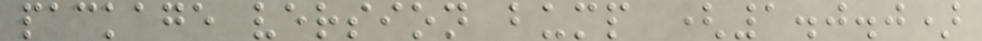package version bump (1.0.0)
